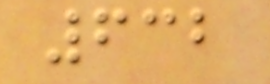632
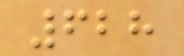628
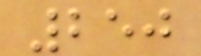250
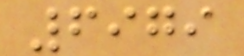6979
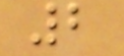2
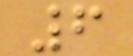6
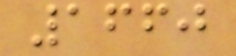1660
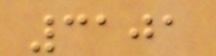3101
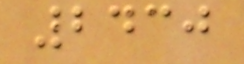2430
